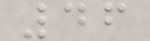46
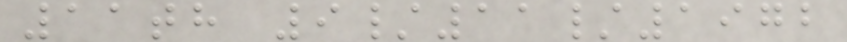11th 9/11/1972
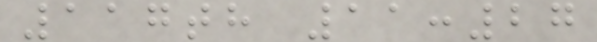117th 11:27
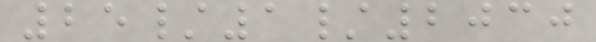25/1/2030
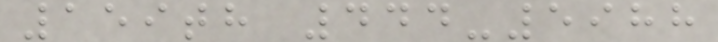159th 444-5988
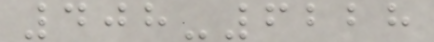408-6228
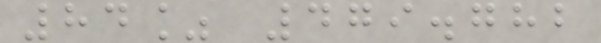84% 479.782
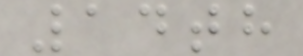14th
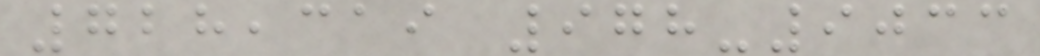728,319 978-9033
